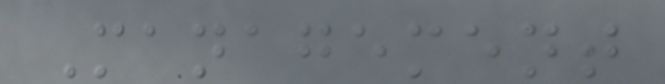Management
